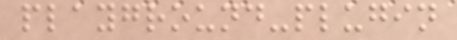playground-plugin
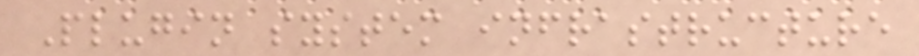Plugin system infrastructure
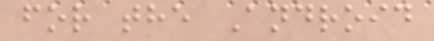for the Android
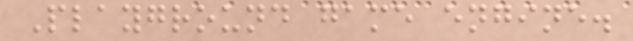Playground game engine.
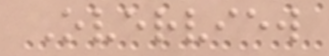Overview
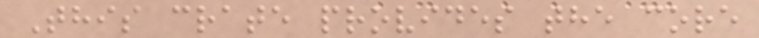This crate provides the core
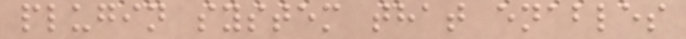plugin system that enables
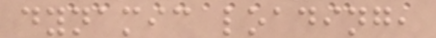dynamic loading,
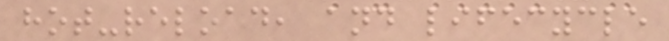hot-reload, and lifecycle
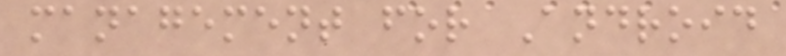management for Android
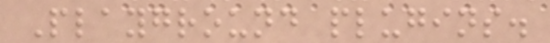Playground plugins.
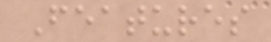Features
